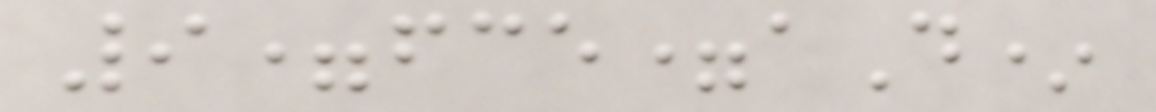9=fce=aD*
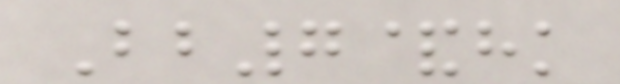Bb7&hk
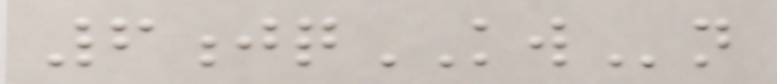6jqKWn
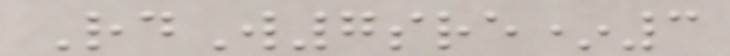RdW7sre*3
